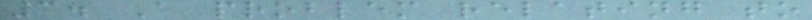3. A problem relating to
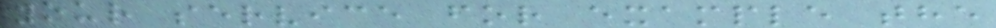your service for example the
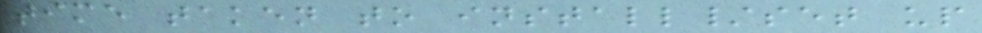time taken to install/set up
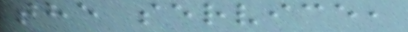the service,
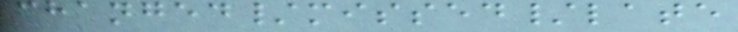changed/missed/late
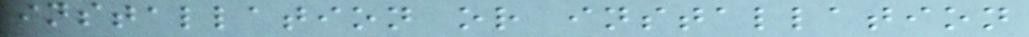installation or installation
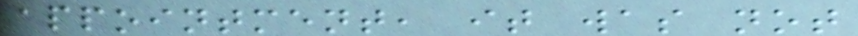appointment, it was not
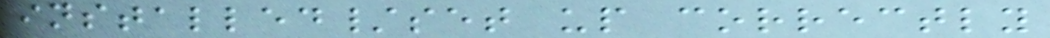installed/set up correctly
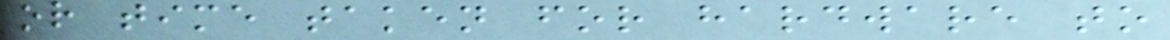or time taken for hardware to
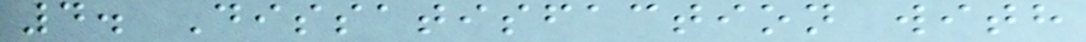4. Dissatisfaction with
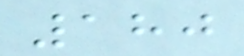180
